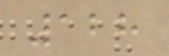128
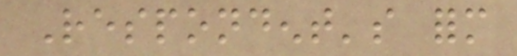Respondent's form
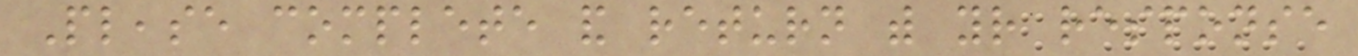Please complete and return with your response
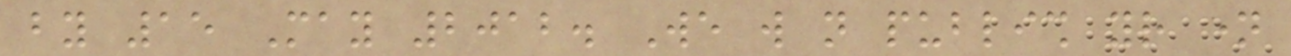by 15 May 2012. We will not publish your name
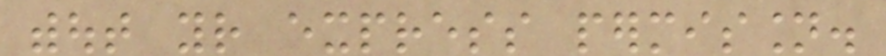without your express permission.
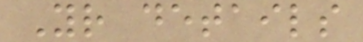Your details
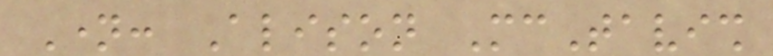Name: Alison McTavish
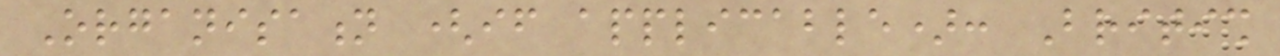Organisation (if applicable): British
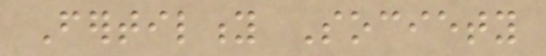Fertility Society
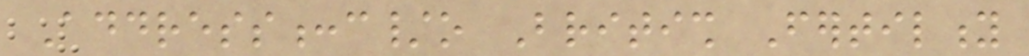Address:c/o British Fertility
